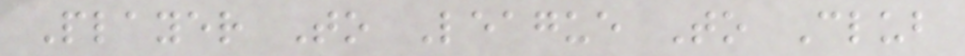Player To League To Club
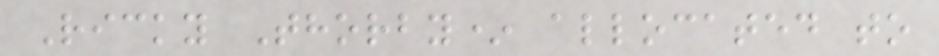Ricky Thorby* allocated to
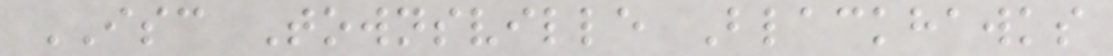ISC Townsville Blackhawks
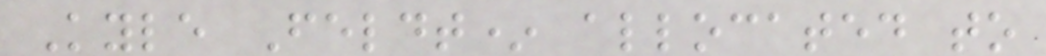Kyle Feldt* allocated to
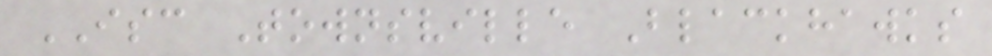ISC Townsville Blackhawks
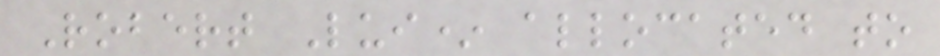Robert Lui* allocated to
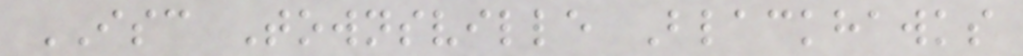ISC Townsville Blackhawks
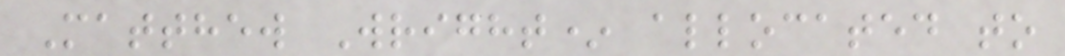Matthew Wright* allocated to
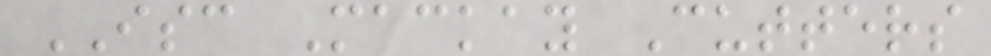ISC Mackay Cutters
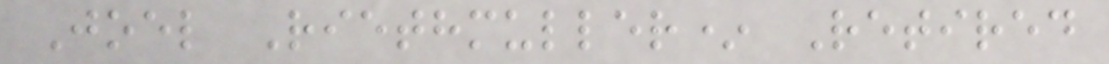Joel Riethmuller* Retired
